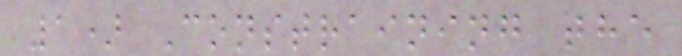1) Constraining the
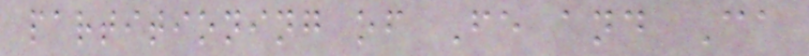partitioning of Fe and Ca
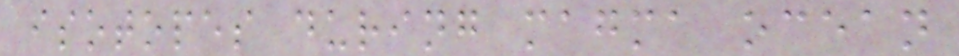isotopes during magma ocean
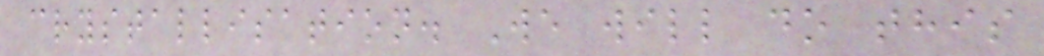crystallisation. We will do this
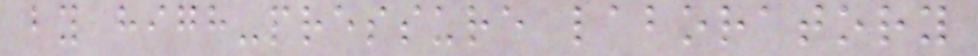by high-pressure laboratory
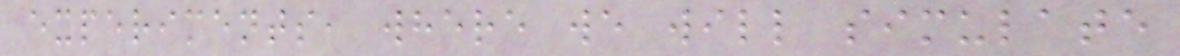experiments, where we will simulate
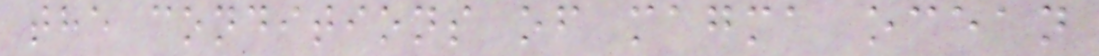the conditions of magma ocean
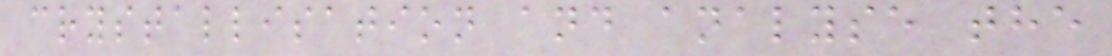crystallisation and analyse the
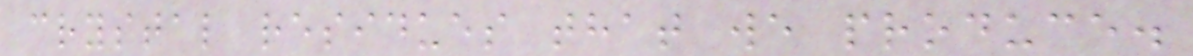crystal residues that we produce.
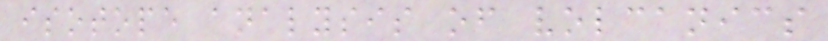isotope analysis of volcanics
